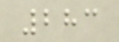283
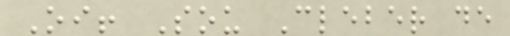Oi! Sou Cleber de
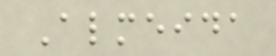Almeida
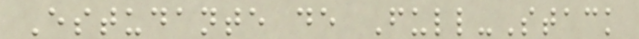Estudante de Full-Stack
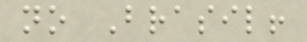no Brasil!
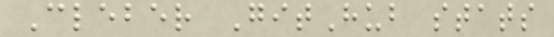Cleber GitHub stats
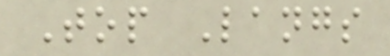Top Langs
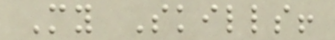My Skills!
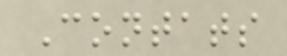Contats
